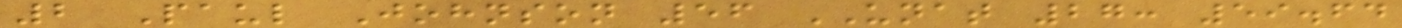2 Paul Johnson 56 UNAT 27: 59.64
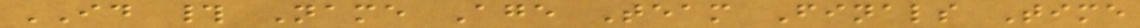ID # Name Age Team Finals Time
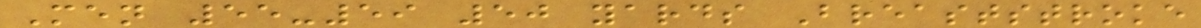Men 55-59 50 yards Breaststroke
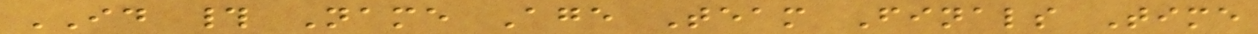ID # Name Age Team Finals Time
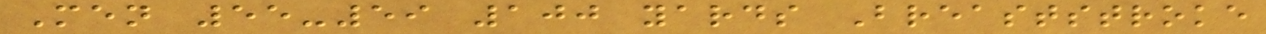Men 55-59 100 yards Breaststroke
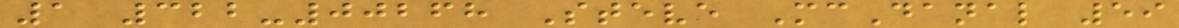1 322-00268 Steve McDanal 59
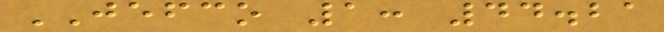JEFCO 1: 44.21
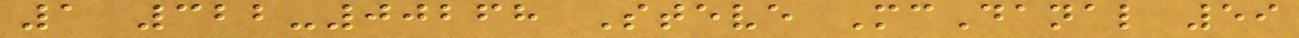1 322-00268 Steve McDanal 59
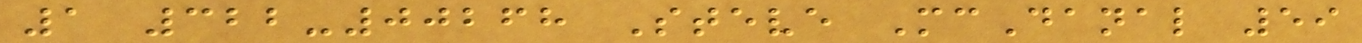1 322-00268 Steve McDanal 59
